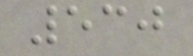530
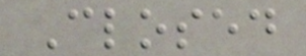Closed
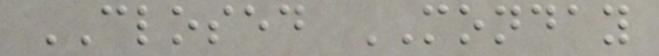CLOSED MONDAY
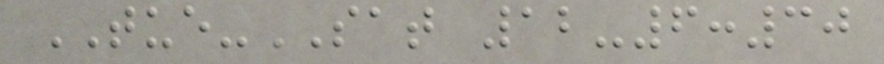TUE-SAT 12-6:30
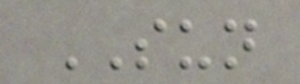SUN
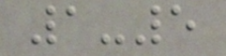1-5
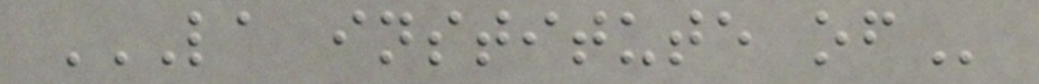LA INSTITUTE OF
